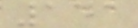141
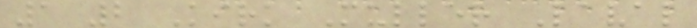1 2 Kirk Muller Laval
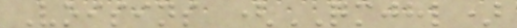Voisins (QMJHL)
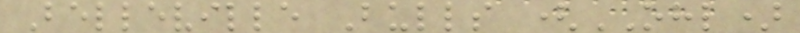Belleville Bulls (OHL)
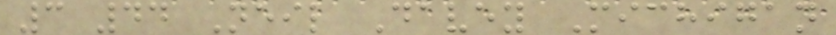3 44 Neil Davey Michigan
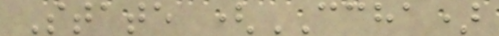State (CCHA)
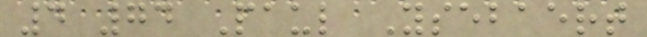4 74 Paul Ysebaert
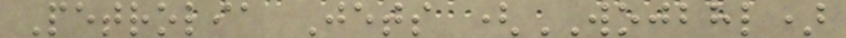Petrolia Jets (WOJBHL)
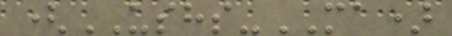(USHS-MA)
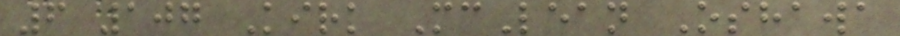6 107 Kirk McLean Oshawa
